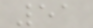51
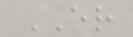ER
